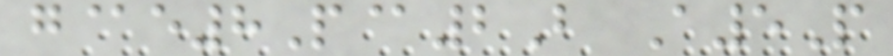g@e8P@2B A5P
